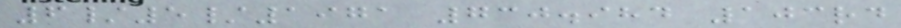6/5/1971 730.984 103rd
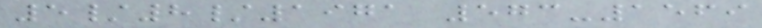5/8/1971 573-1569
